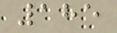185
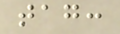tag:
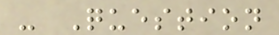- Question
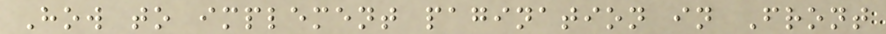How to implement pagination in Front
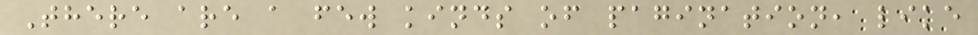There are a few kinds of pagination, like
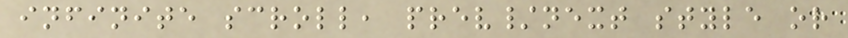infinite scroll, prev/next style or
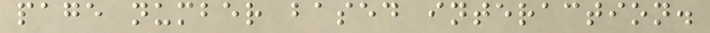page number based interaction.
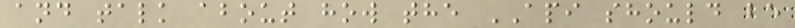and talk about how the API should be
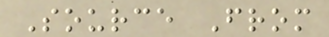Source From
